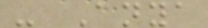- Anya
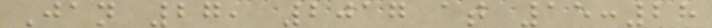Jan 27, 2017 at 15:28
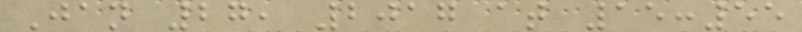Jan 27, 2017 at 15:55
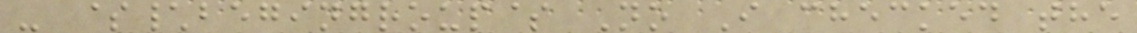- $\begingroup$ No I checked the
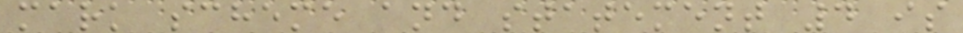mark scheme and statement 4 is
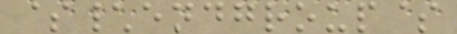$\endgroup$
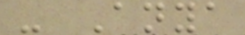- Anya
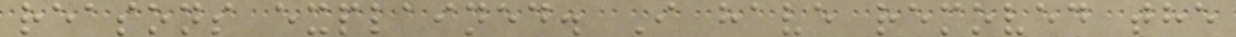reasons explained. I have removed the
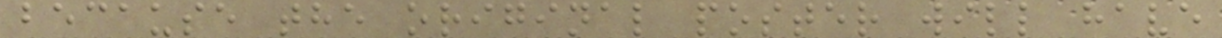because the original poster will have
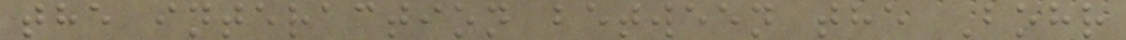the interaction between the Bohr
